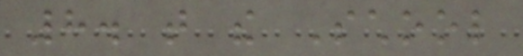8. that the School
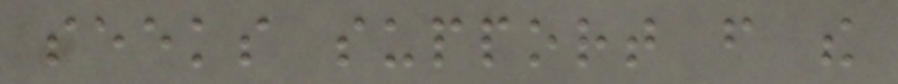seeks support from the
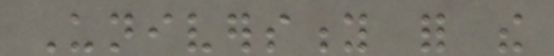University for the
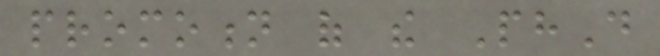promotion of the PhD
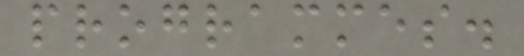programmes.
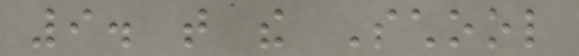9. that the School
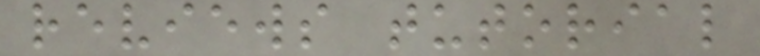reviews tutorial
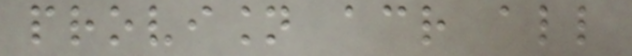provision across all
